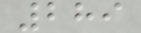289
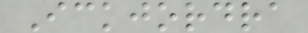Ickjordra
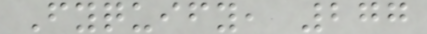Fyquify, 277
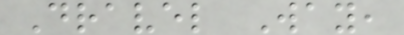Dravel Way,
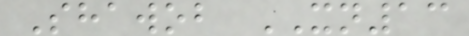Shawob XN13
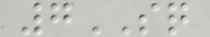7SQ
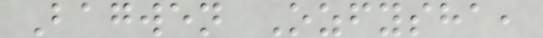Bagwen Ozfysha,
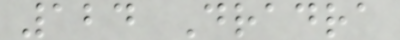124 Dradra
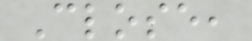Close,
